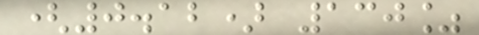(0.12) 130%
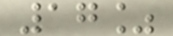17%
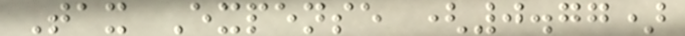Tax Expense (0.77)
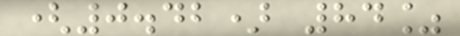(0.42) 84%
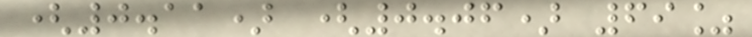(0.11) (0.06) 69%
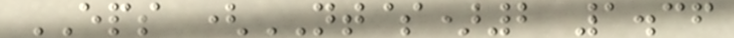EPS (NT$)2 1.36
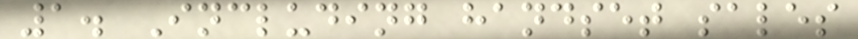1. Including handset sales
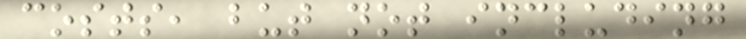costs, but not including
